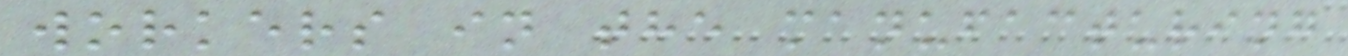workers in the manufacturing
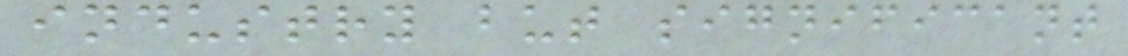industry but significant
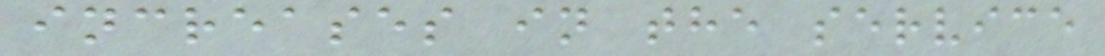increases in the service
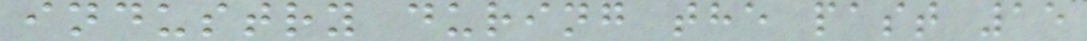industry during the past 15
